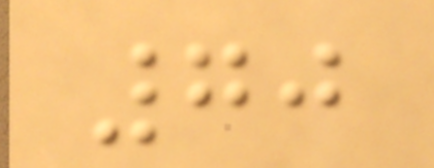70
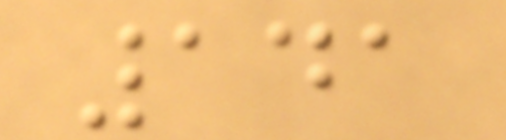141
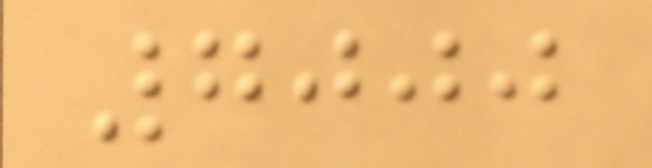7000
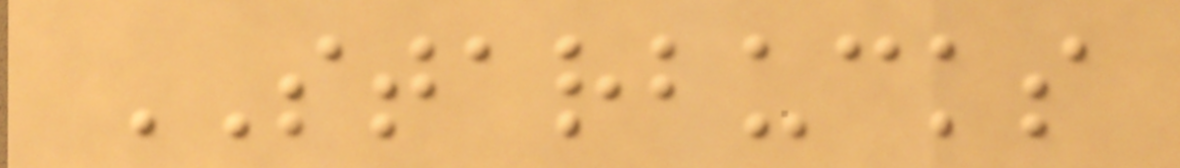STARBUCKS
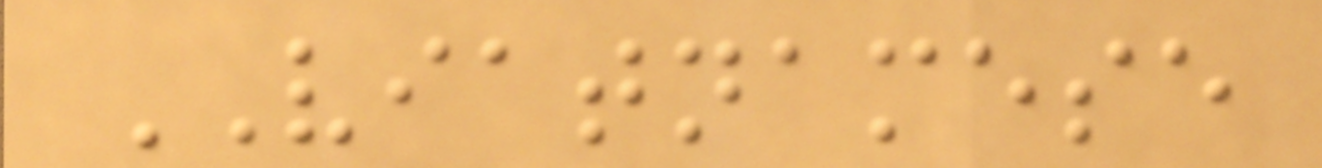VIATNAMESE
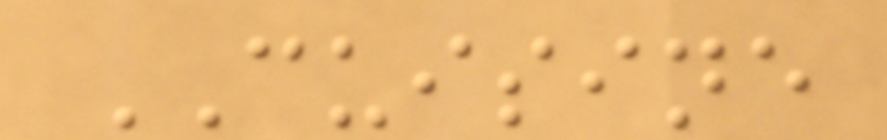CUISINE
